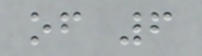of 6
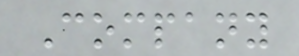Company
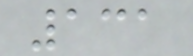131
